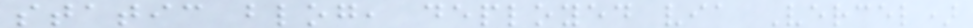static blog, deployed via Vercel)
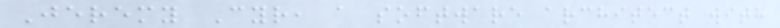Jeremy Cyr, a software architect with
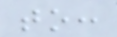to:
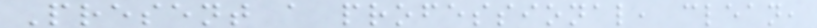Present a professional, clean,
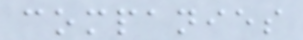companies
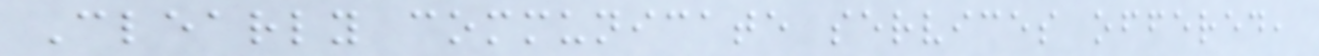Clearly communicate services offered,
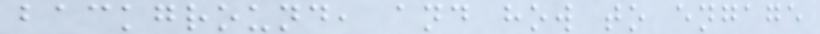background, and how to engage
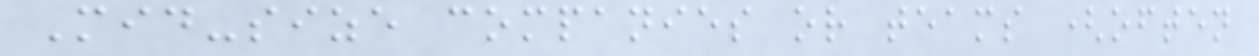Mid-size companies or teams (often
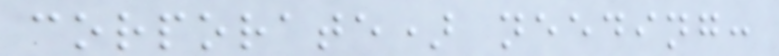corporate) needing:
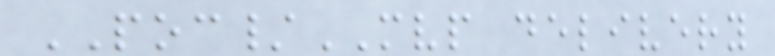POC/MVP delivery
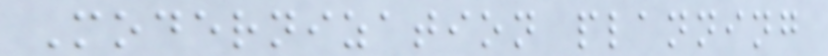Modernization planning
